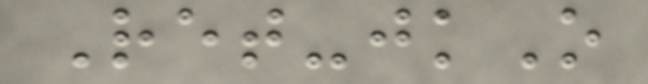Ret-jkO
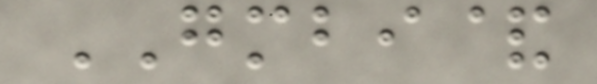GMBI&
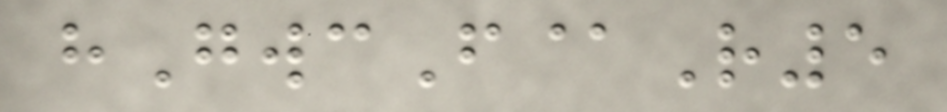hGwcF@R5
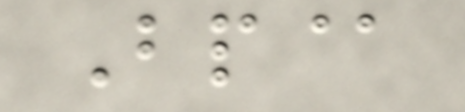Bp@
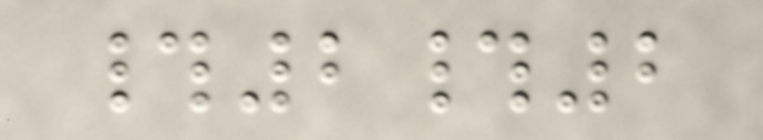#2#2
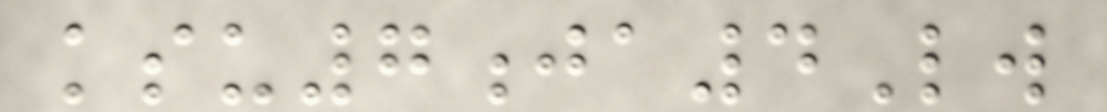ksu7ja4Lw
